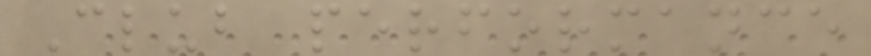Club performance
